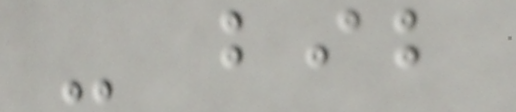- bib
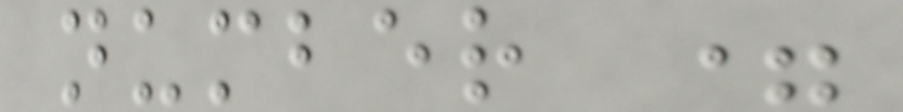number =
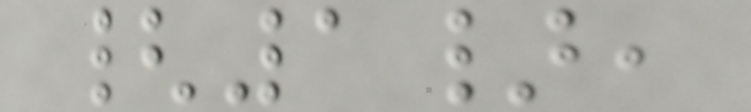{1},
